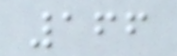166
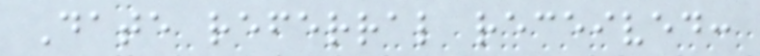Date referral received:
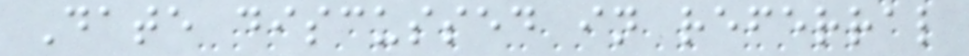Date discussed in referral
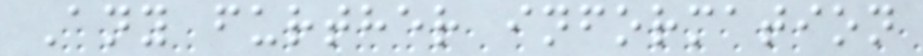Any further information
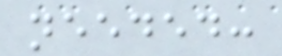needed:
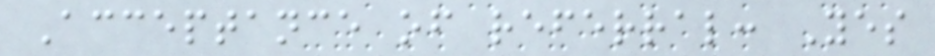Acceptance of referral: Yes
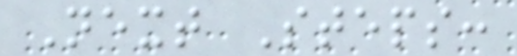Next Steps:
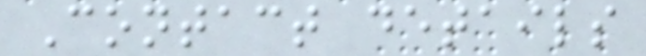Contact details
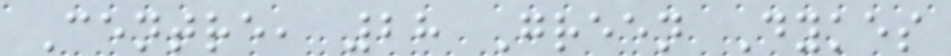Centre, 28 Green Dykes
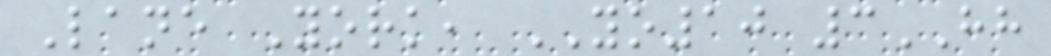Lane York, YO10 3HH
